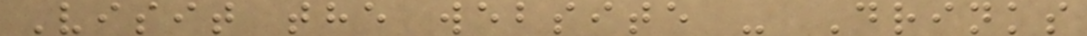Visit the website - Drinks
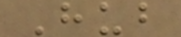Hub
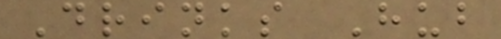Drinks Hub
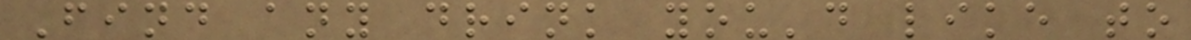Find any drink you'd like to
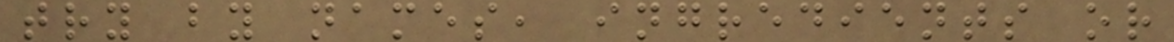try by names, ingredients or
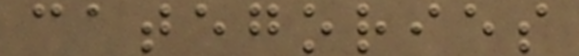categories
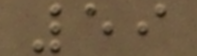59
